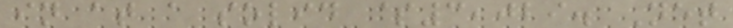in at a solid $3,029. Net
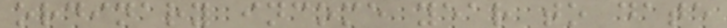ordinary income year to date
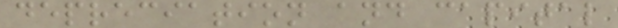depreciation and capital
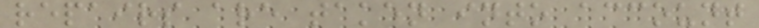repairs are taken into account
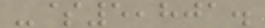-$5,801.
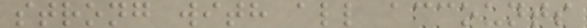strong with all accounts
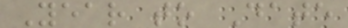Year to Date
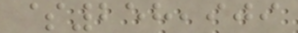$258,909
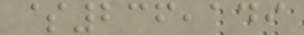$236,149
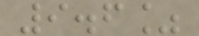9.6%
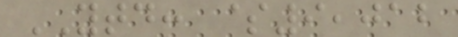YTD: $9,012
